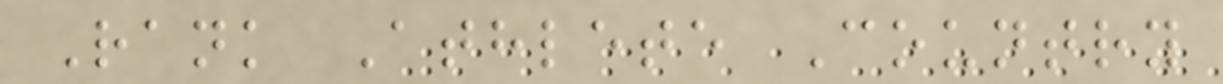Rank Athlete Country
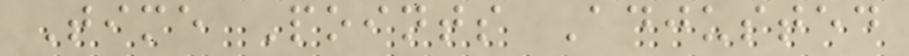Time Points Adjusted
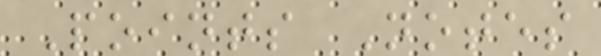Points Notes
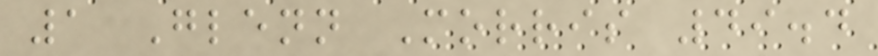1 Glenn Morris 49.4
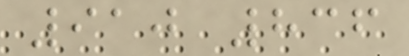910 836
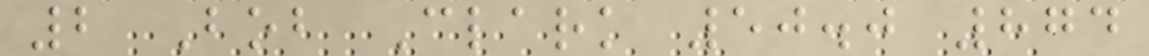2 Bob Clark 50.0 874
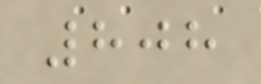808
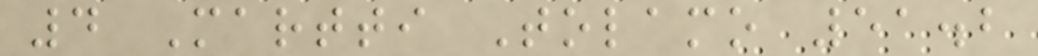4 Martti Tolamo 51.2
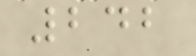242
